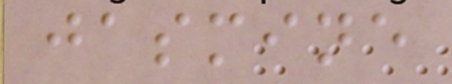jasmine
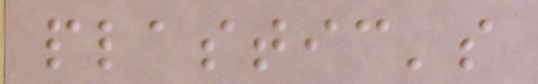plastic's
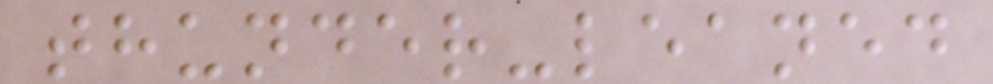thunder-leaned
